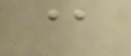@
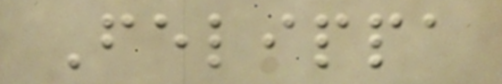Felippa
